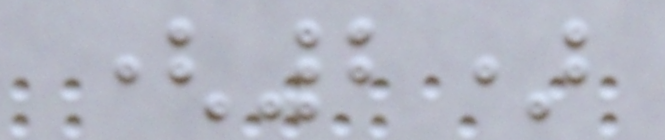(2)
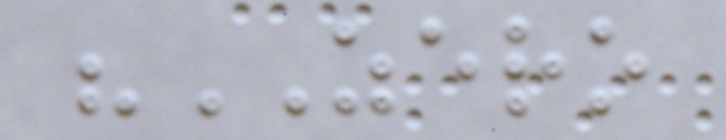"ZERO
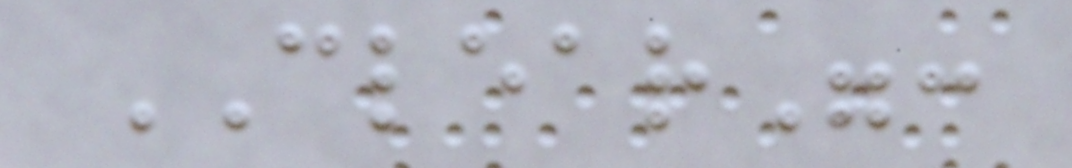CLEAR":
